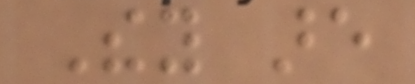They are
